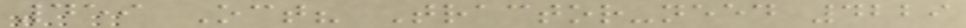459 Oct? Tractor-need 4229
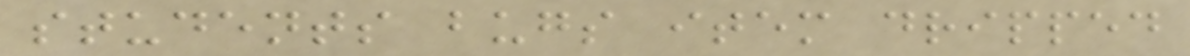students bugs item dripped
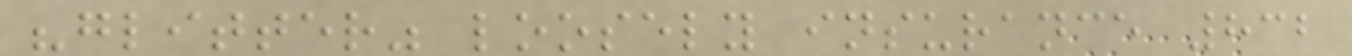"glitter" loosely insurance 832
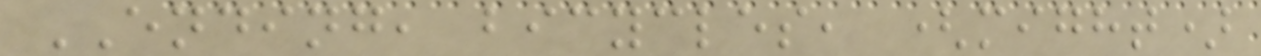ENDING, bicycles, (might)
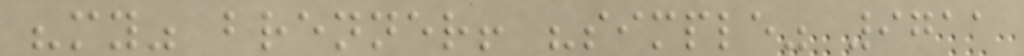"my" brenner! "simple" 9711
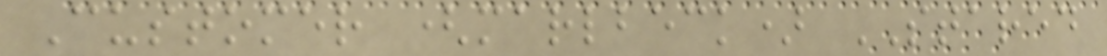Customer (marlbeck) STARED
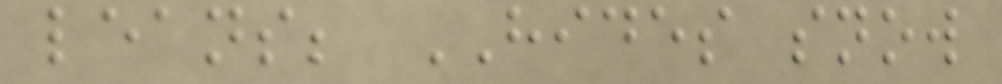leans; HIDES snow
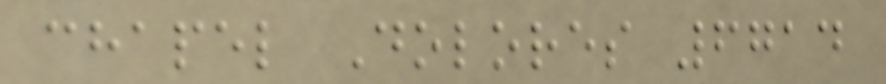chapel Dolores 6714
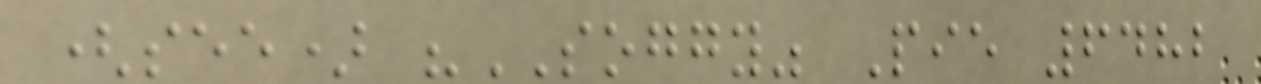(see) "SOGGY" Pie 6482
